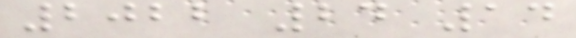2022 24 14
